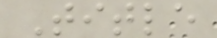Title
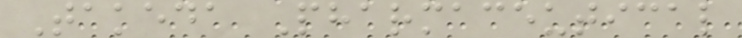Takeda Pharmaceutical
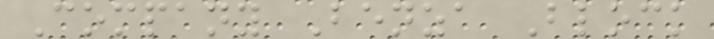Company Benza Block
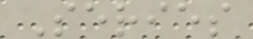Series
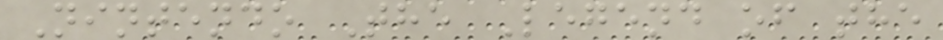Nintendo The Legend of the
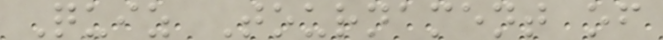Quiz Tournament of
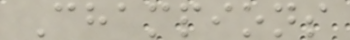Champions
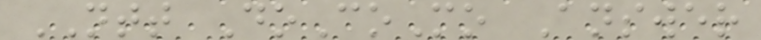NTT DoCoMo Answer
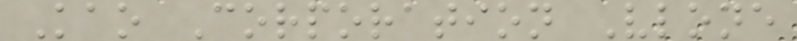Kao Corporation Vlone
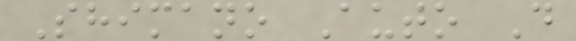Shimano Auto D
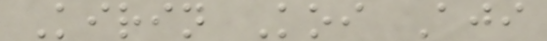Kirin Koi Aji
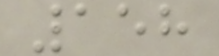158
